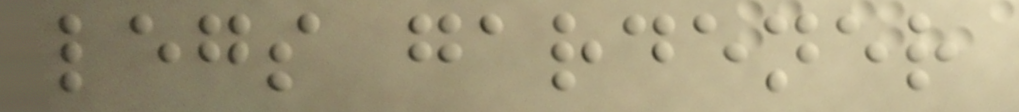legs gardener
